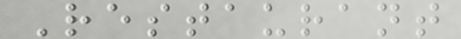Restaurant
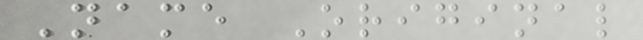Name Original
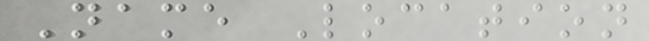Name Location
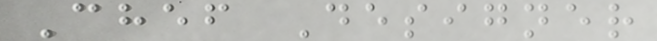Chef Designer
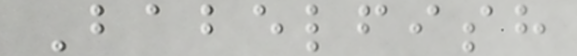Babelfish
